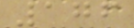176
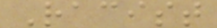Racist
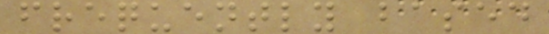frequently based
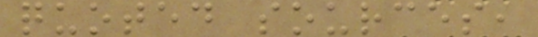quoted sources,
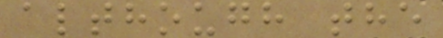although the
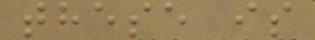these is
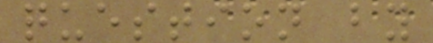question by
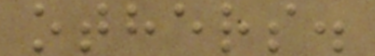others.
